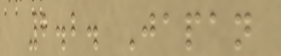2.2. Japan
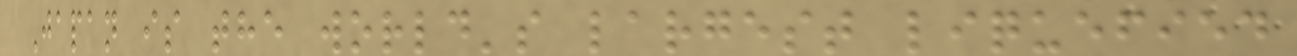Japan is the world's largest liquefied
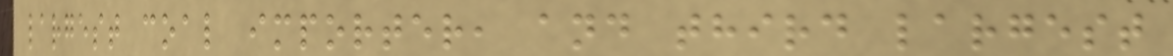largest coal importer, and third largest
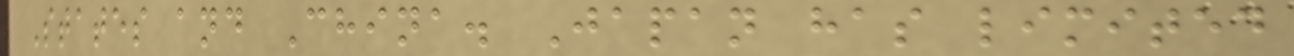States and China. Japan has limited
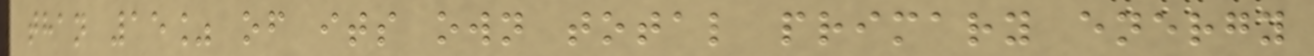than 15% of its own total primary energy
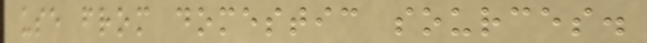use from domestic sources.
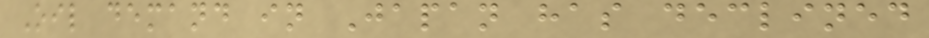Oil demand in Japan has declined
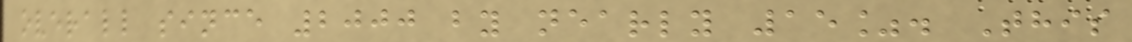overall since 2000 by nearly 15%. This
